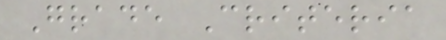Grade Criteria
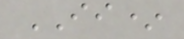II*
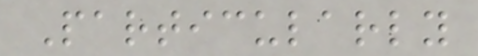Particularly
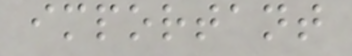important
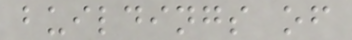buildings of
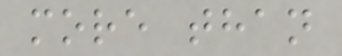more than
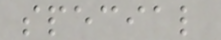special
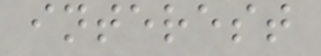interest
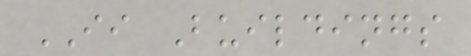II Buildings
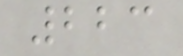223
